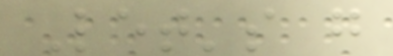Let's g
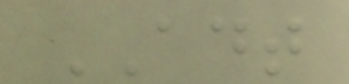ADT
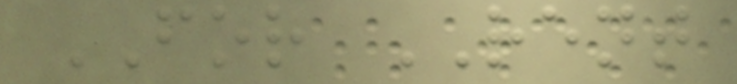FOR RENT
